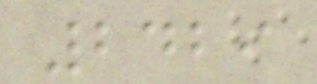2429
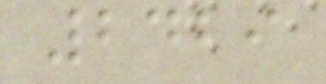2429
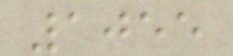1055
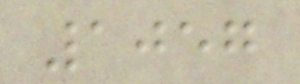1057
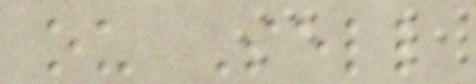ou Sell
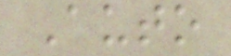Auto
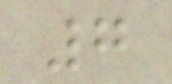7
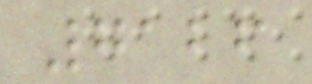7126
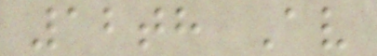12th Av
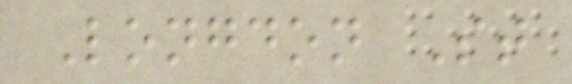Longdon St
